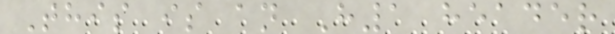This is an H1 header
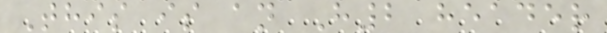This is an H2 header
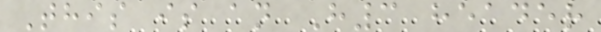This is an H3 header
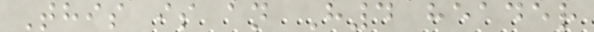This is an H4 header
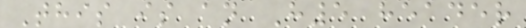This is an H5 header
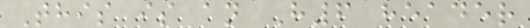This is an H6 header
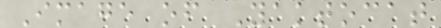Image of Yaktocat
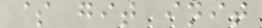$ git init
